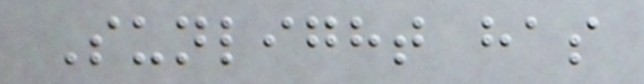Sunlight has
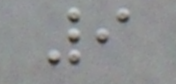9
